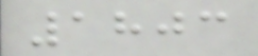1803
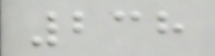238
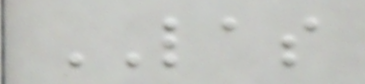LAS
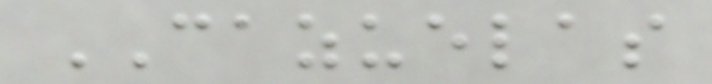CAZUELAS
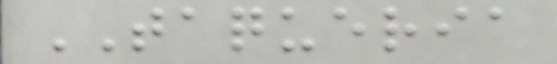TAQUERIA
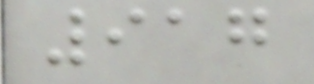917
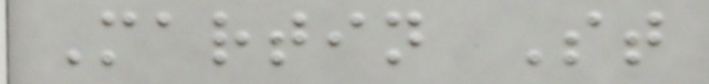Martin St
